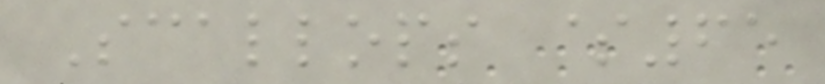Scallops $65
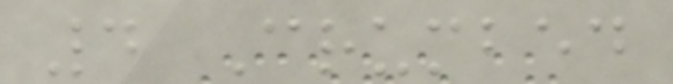4 Crumbed
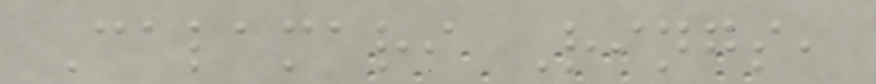Calamari Rings,
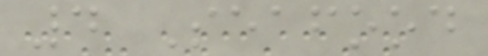4 Seafood
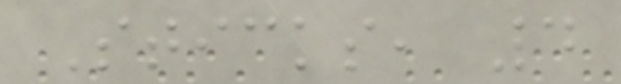Sticks, 4
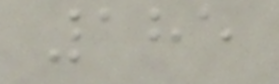185
